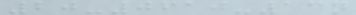20-0610-13n
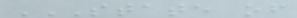STATE OF
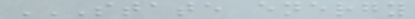STATE ENERGY
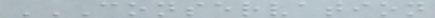CONSERVATION
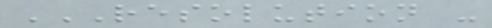RESOLUTION -
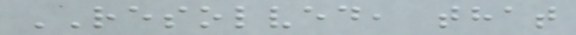RESOLVED, that
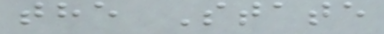the State
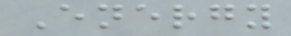Energy
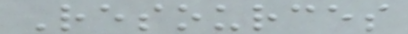Resources
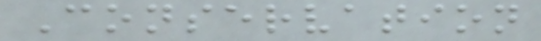Conservation
